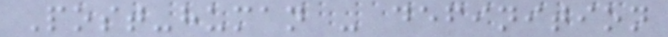Post-human - definition
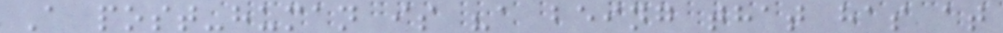A post-human is "a being that has at
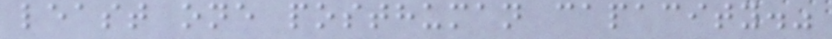least one posthuman capacity."
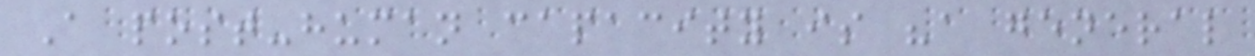A post-human capacity is "a general
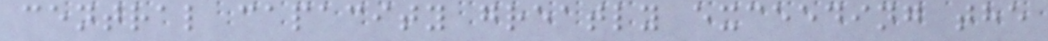central capacity greatly exceeding the
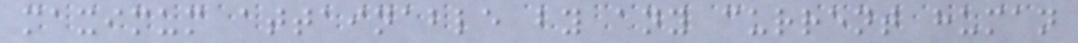maximum attainable by any current human
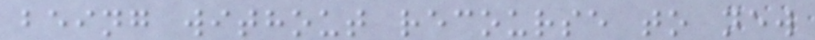being without recourse to new
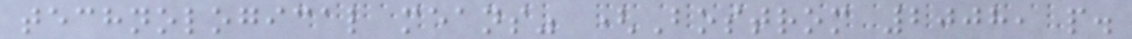technological means" (Bostrom 2008, p.
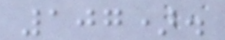107).
